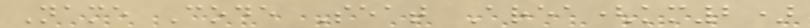Name Code Seat Area(km2)
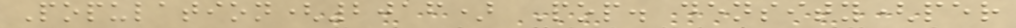Population(2016) Pop. density(per
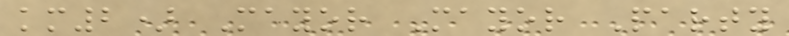km2) Mayor Mayor Party
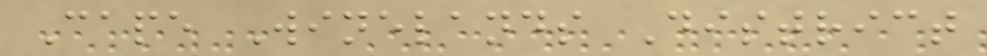Cape Winelands District
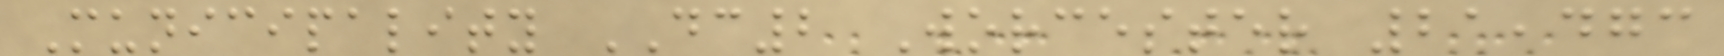Municipality DC2 Worcester 21,473
